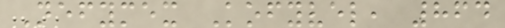Nefymex Kofyvel, 864
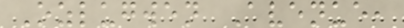Ozlugwen Avenue,
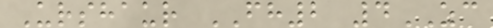Urshaur FH2 4ZC
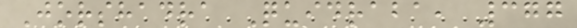Jorshadra Quidraba, 377
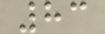83
